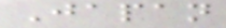Japan
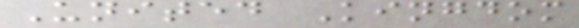United Kingdom
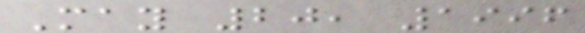May 20, 1996
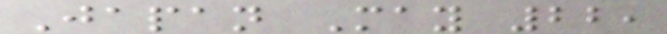Japan May 22,
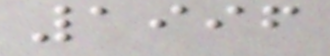1996
